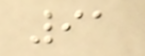91
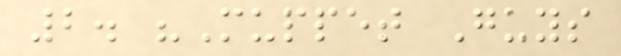2. "Muppet Guys
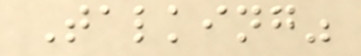Talking"
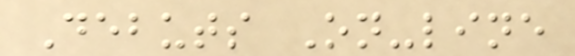Debuts On-line
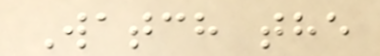Watch the
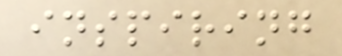inspiring
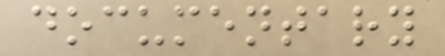documentary
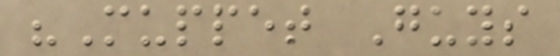"Muppet Guys
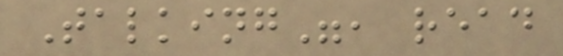Talking", read
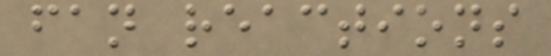fan reactions
